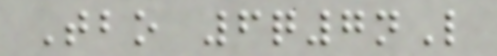Tbo 6q7nL
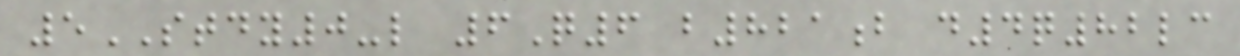5STDY0-l 6Q6 b821b d4q82lc
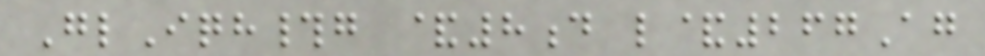GlIqh#g &8d l&267Ag
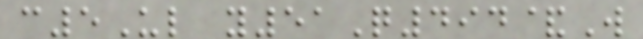c5Ul y51Q494&W
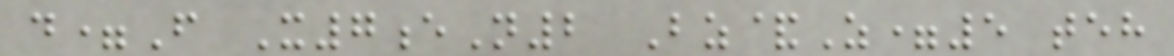d=F X7eN2 Bz&Z=5 teh
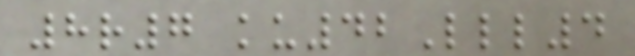8r7 ku42Lll4
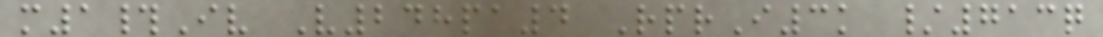m1#Iv V248pa4 RprI3k /713q
